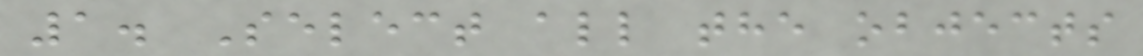1. Select all the objects
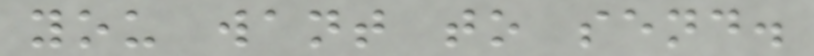you want to send.
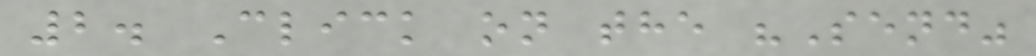2. Click on the "Send"
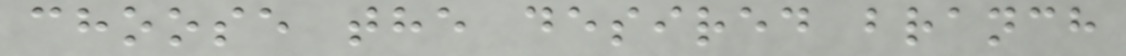choose the desired branch
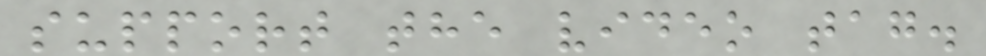support the video tag.
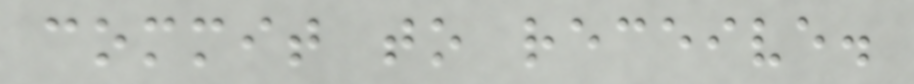commit to receive.
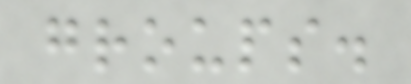groups.
